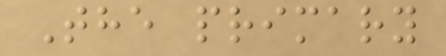The primary
